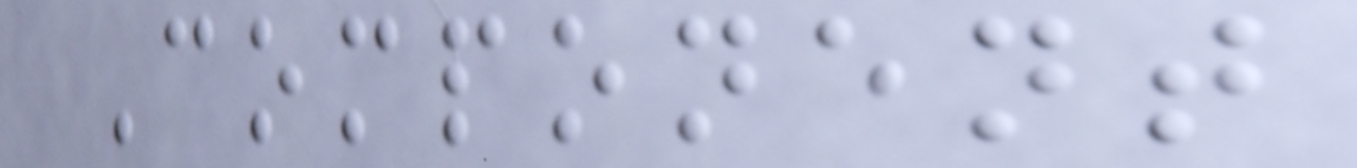Component
